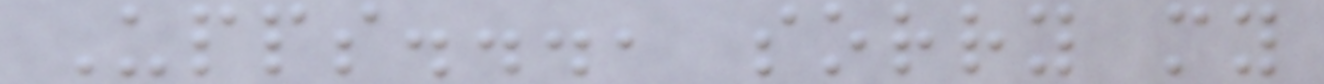Upps..., sorry my
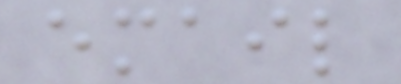email
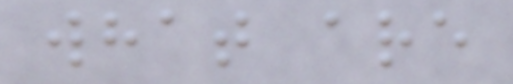what are
